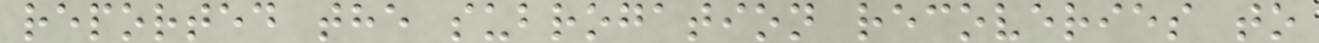reported the subrogation recoveries to
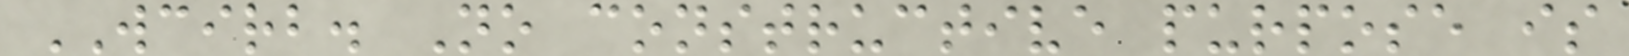WCIRB. No constructive purpose is
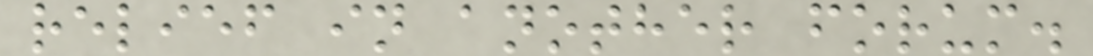relief in another forum.
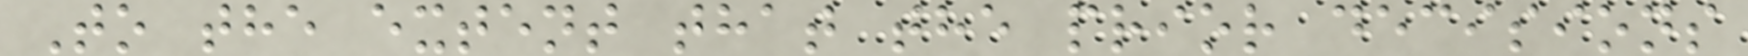To the extent that the prior decisions
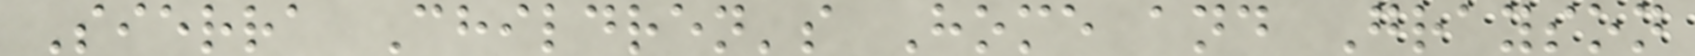Sierra Children's Home and Grayson
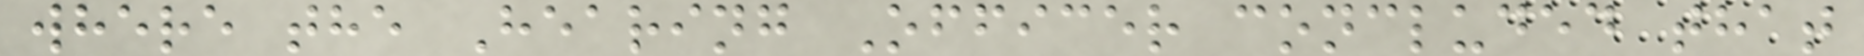where the Hearing Officer concluded that
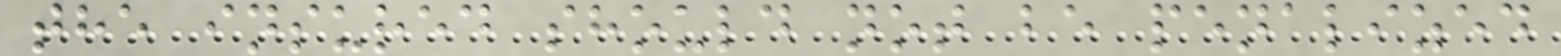the insured should not be penalized
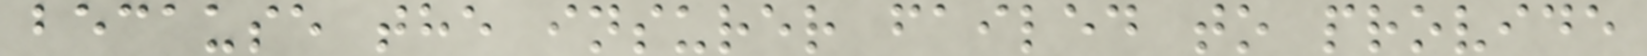because the insurer failed to provide
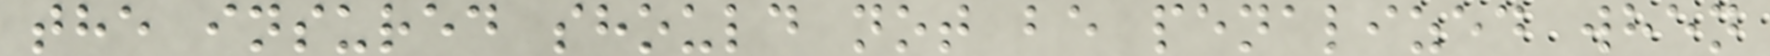the insured should not be penalized when
